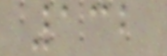132
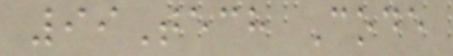99Tech Code
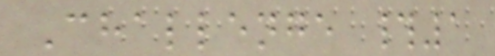Challenge #1
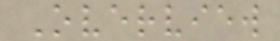Overview
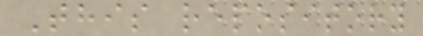This repository
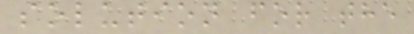solution for the
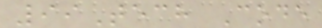99Tech Code
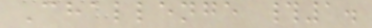Challenge #1.
